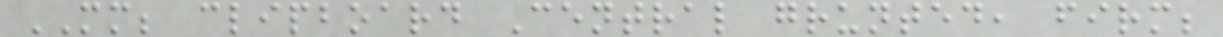MM; clipboard Central grunted, firm;
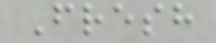Fresh
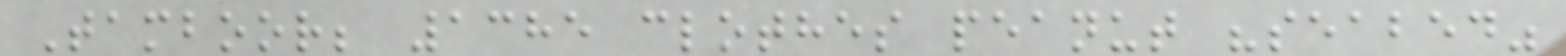Tamboor; 1385 clothes peanut "seabed"
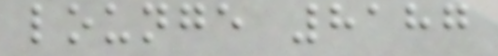lounge 8187
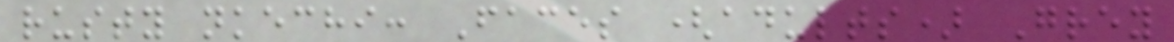rusty nkechi: Faces (adults) Grey
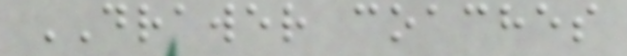DRAWER coaches
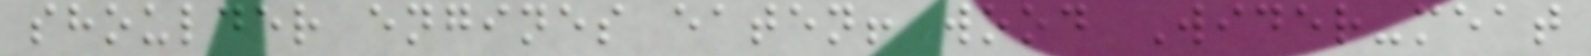shoulder engines eaten! wood Wider-meat
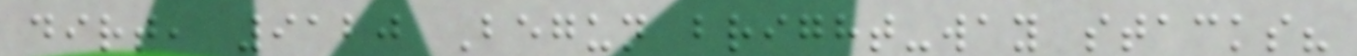dirt, 9120 Begun bright-way stacks?
